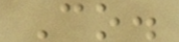Co.
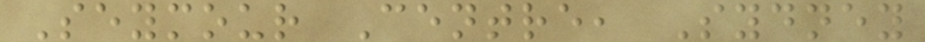Seymour Centre, Sydney
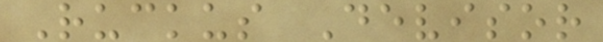Ruckus Devisor
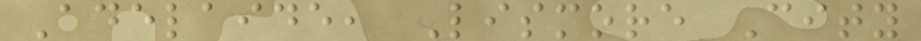Adelaide, Lismore City
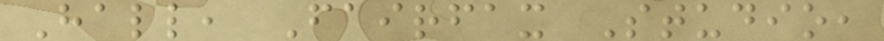Hall, Fairfax Studio,
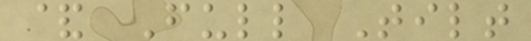& Full Tilt
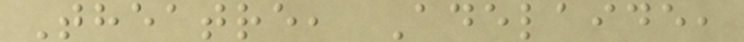Theatre, Adelaide,
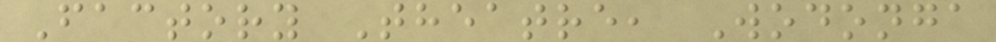Factory Theatre, Wodonga
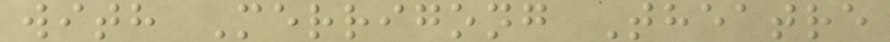with Merrigong Theatre
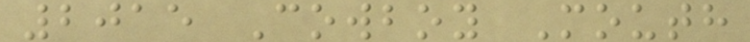2015 Cowboy Mouth
